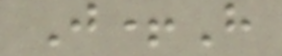J+H
